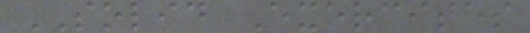SOLID Exercises
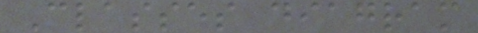Classes diagram
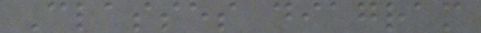Classes diagram
